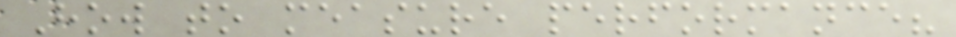How to measure performance?
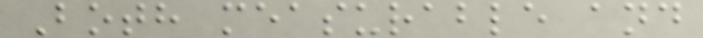Both measurable and
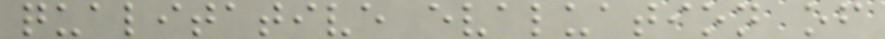qualitative evaluation of
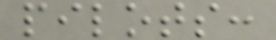pilots:
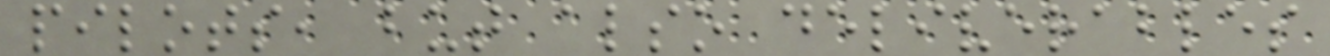pilots, but also deliverables
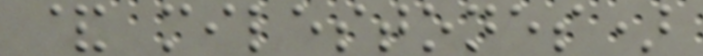& milestones)
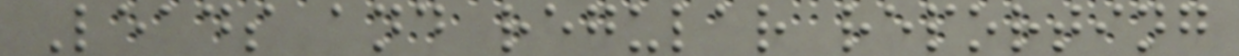Leads and regular reporting
